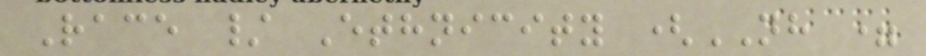Race / Ethnicity (NH =
